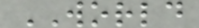WORLD
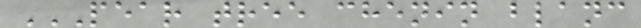PEAR TREE CHENIN BLANC
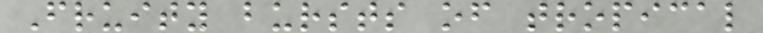Fruity bursts of tropical
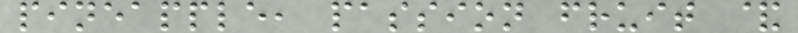pineapple, passion fruit &
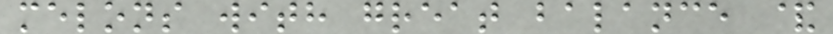melons with great balance &
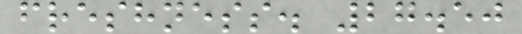freshness. 27.50
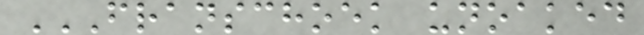FRANSCHOEK UNOAKED
